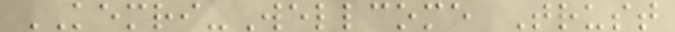KEMRI-Wellcome Trust
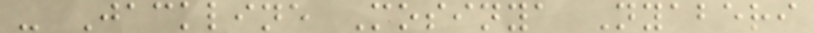- Jackline Mosinya Nyaberi
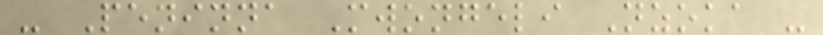- Peninna Mwongeli Nzoka -
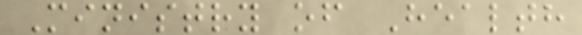Ministry of Health
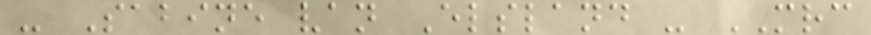- Sabine van Elsland - MRC
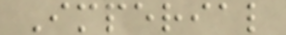Imperial
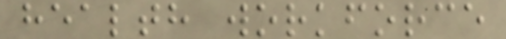health workforce
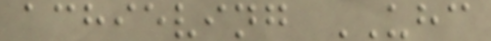achieving UHC
